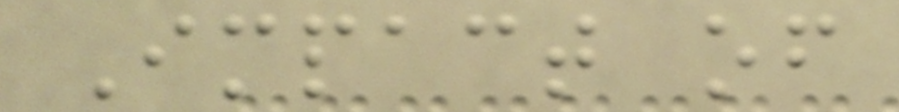Impact of
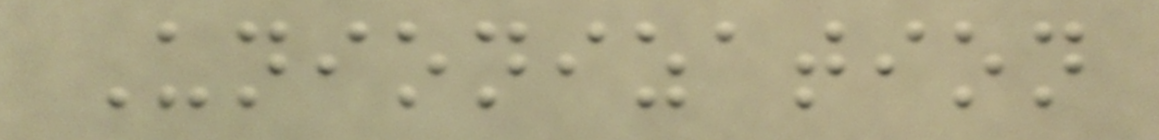Unionization
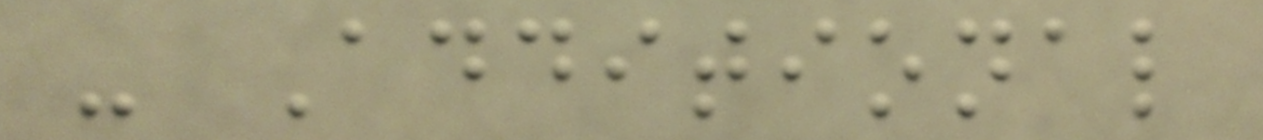- Additional
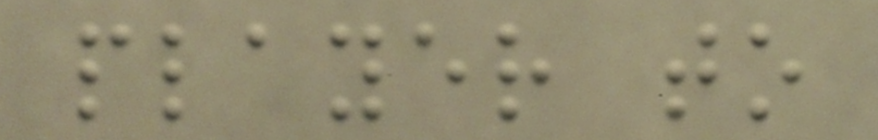player to
